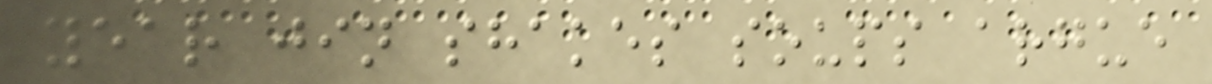year jin shakes soups argue
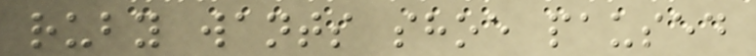ruby wants shoe paused
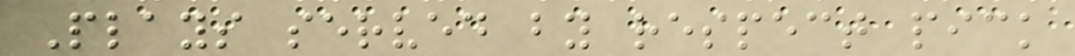Plays served by respect pick
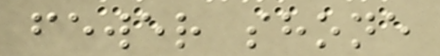fewer shone
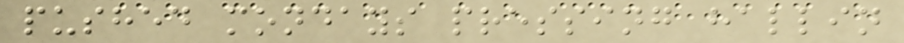pushed mondays pressing hallin
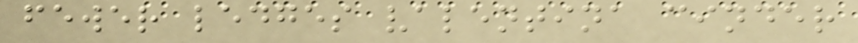fewer ledges valentina cinder
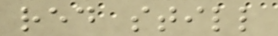red still
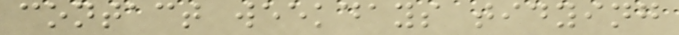contact weekdays tidying
